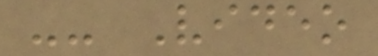-- Video
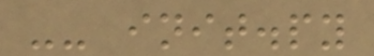-- init.py
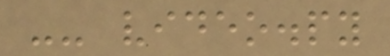-- video.py
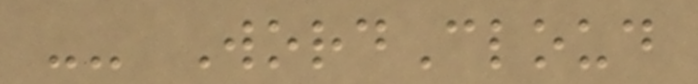-- WordCloud
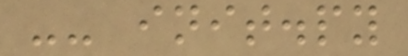-- init.py
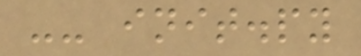-- init.py
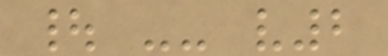| -- v2
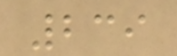239
